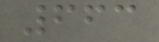663
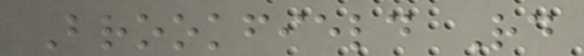Brookfield Rd
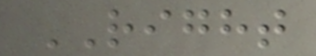RIGHT
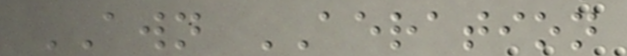AWN AERATION
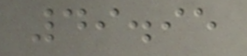49.95
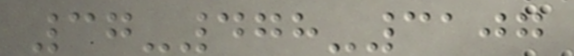37-478-3107
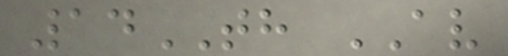14TH AV
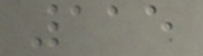115
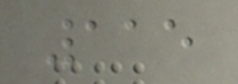115
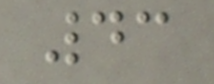43
